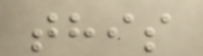this
